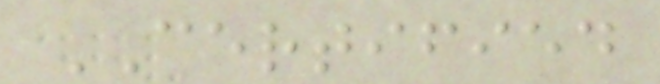CERTIFIED
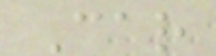Car
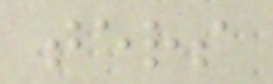ters
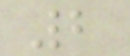2
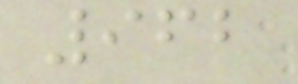962
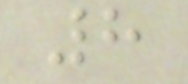8
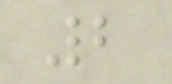2
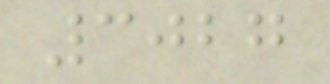3027
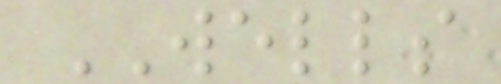WELLS
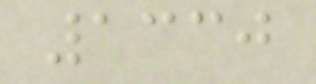1330
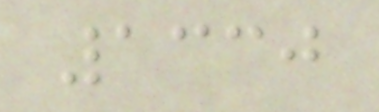1330
